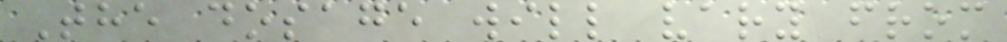The dosage will vary from
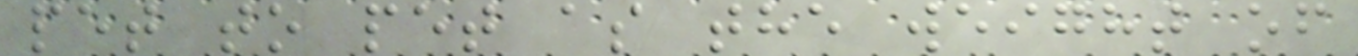pet to pet as the weight of
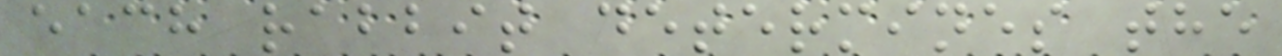each rabbit determines the
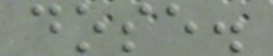dose.
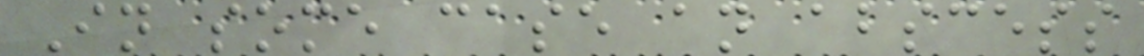In some case an abscess
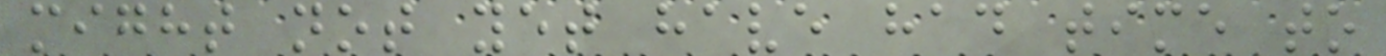might not yet have had time to
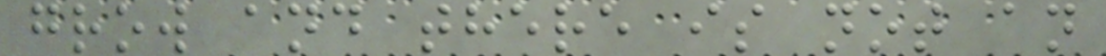grow and there is not an
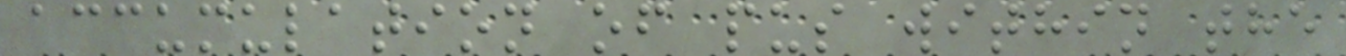accumulation of pus within the
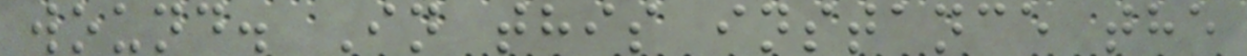wound. In this instance the
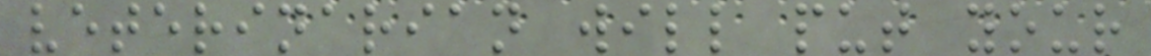veterinarian will put your
